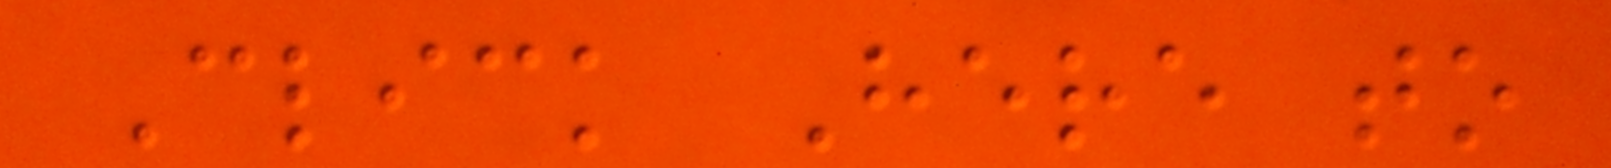Click Here to
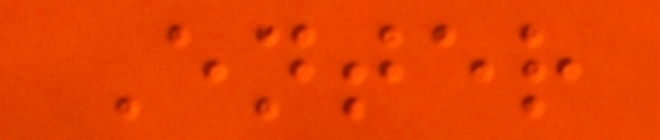Enter
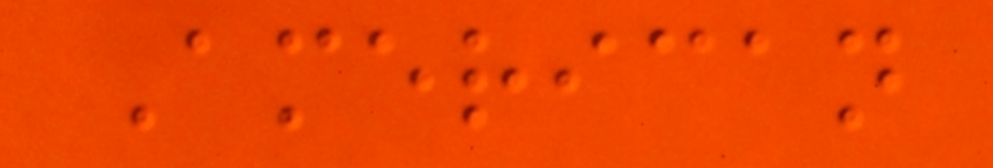American
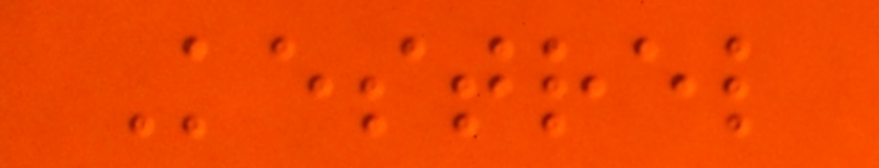Kestrel
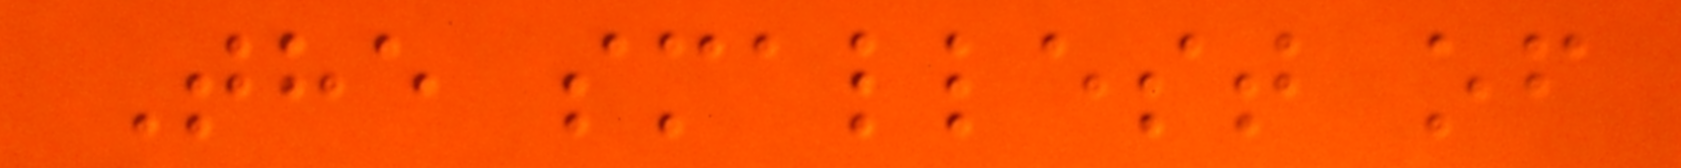The smallest of
